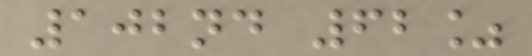102nd 62%
